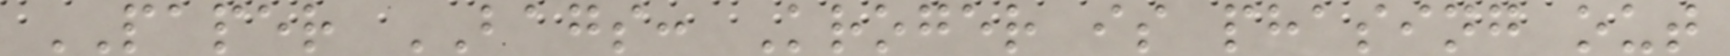PAPER BAGS: Kroger is phasing out
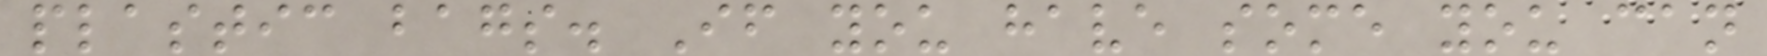plastic bags. If you have some you can
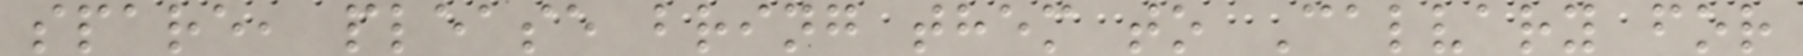spare, please bring them to Calvary for
